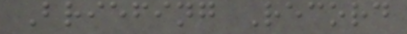Briefing Record
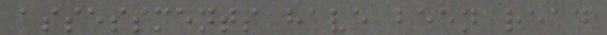assessments have been read
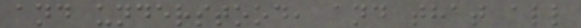and understood, and that all
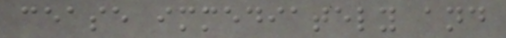cease immediately and
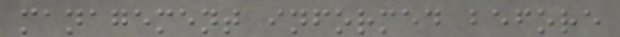management informed before
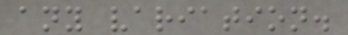any variation.
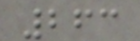263
